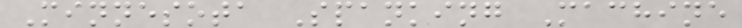Minnesota Spanking Machine
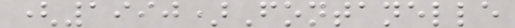(1990)Fontanelle
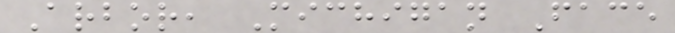Arbor, Michigan Face
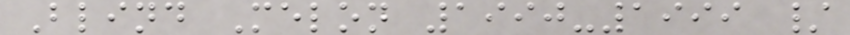Blind Melon 1990-1999 /
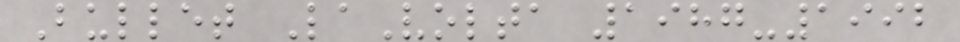Bullet LaVolta 1987-1992
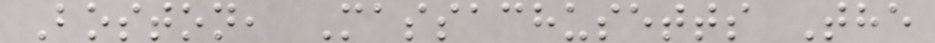Boston, Massachusetts The
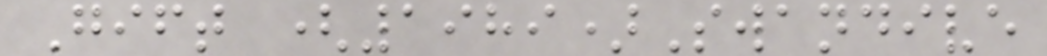Gift (1989)Swandive
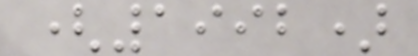(1992)
